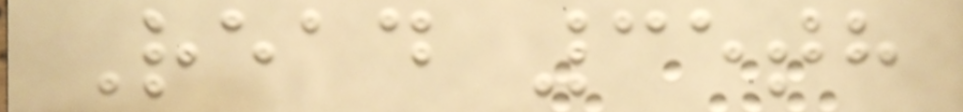Read 35th
